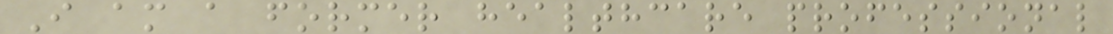I am a former healthcare professional
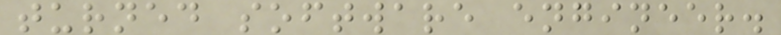turned software engineer.
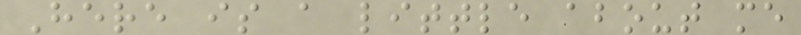Here is a little about me
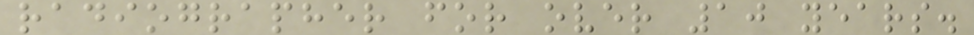radiographer for over 10 years.
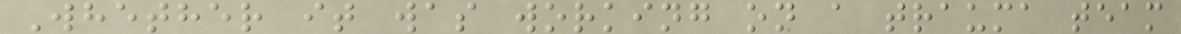Whether it was working on a trauma team
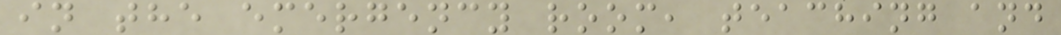in the emergency room, teaching and
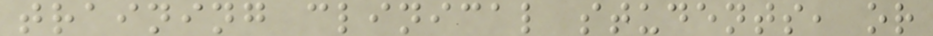training clinical students, or
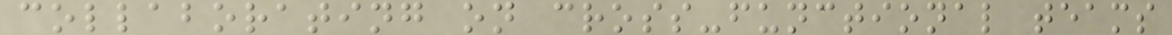collaborating on cross-functional teams
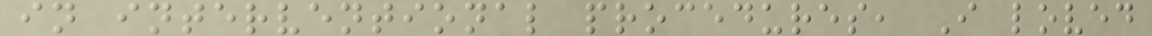in interventional procedures, I loved
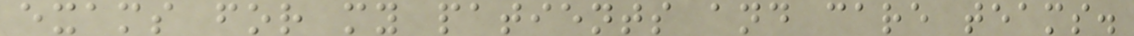exams for my patients and care teams.
